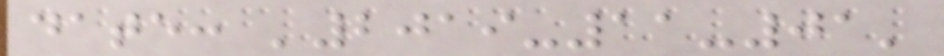date: '2019-11-01'
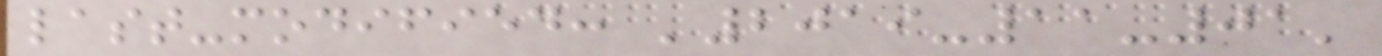last-modified: '2019-11-01'
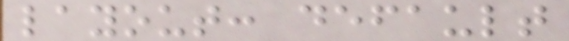layout: default
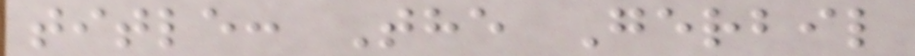title: The Gerbil
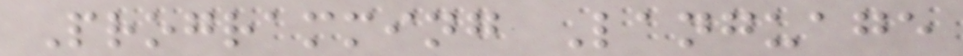Programming Language
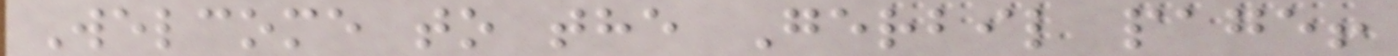Welcome to the Gerbil page!
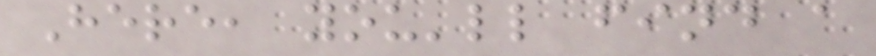Here, you'll find a
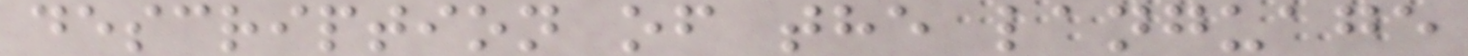description of the language
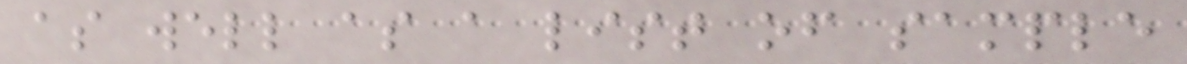as well as a list of sample
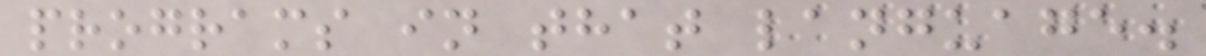programs in that language.
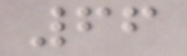66
